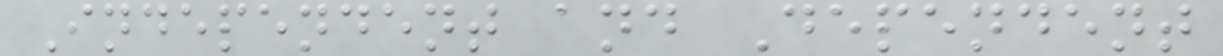Independent and Dependent
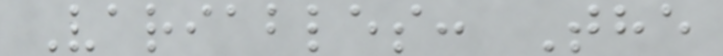Variables: The
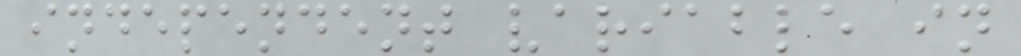independent variable in
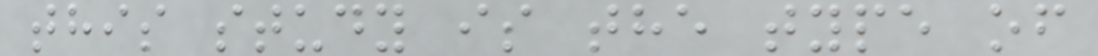this study is the type of
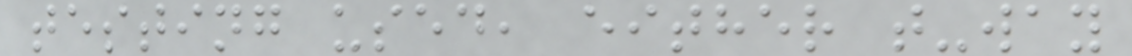testing used, either t-way
